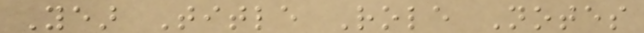Year Title Role Notes
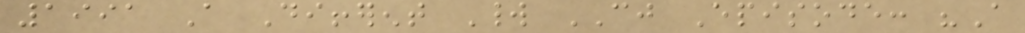1991 A Different World CJ Episode: "A
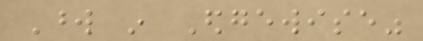Word in Edgewise"
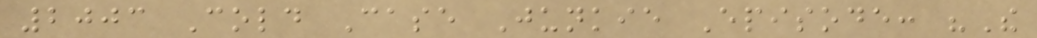2003 Cold Case Junkie Episode: "The
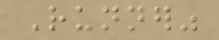Runner"
